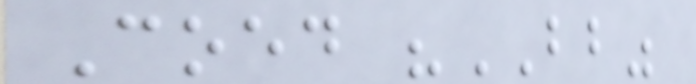Coed "BB"
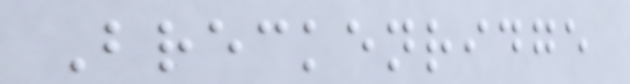Breckenridge
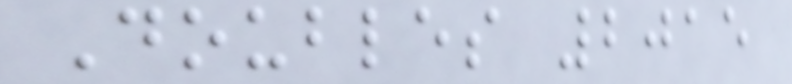Doubles 2015
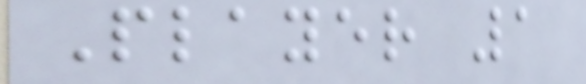Player 1
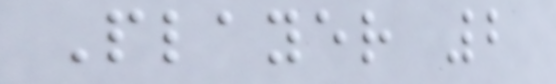Player 2
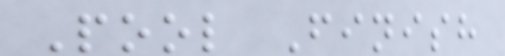Pool Finish
